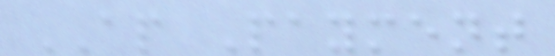AP Payment
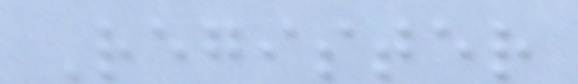Register
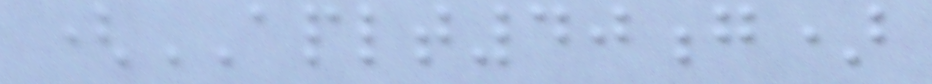(APLT40g)
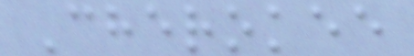Cherokee
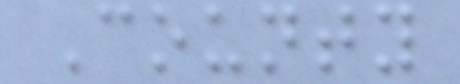County
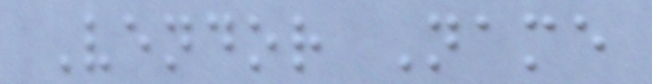Vendor Name
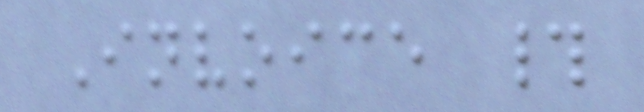Invoice #
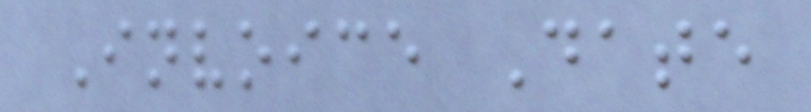Invoice Date
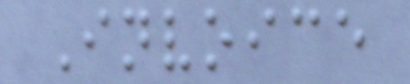Invoice
